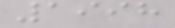1998
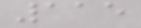115
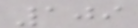109
